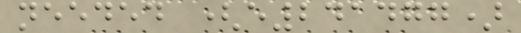needed (e241477)
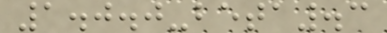1.0.0-beta.3
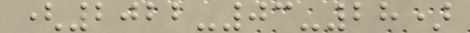(2022-03-28)
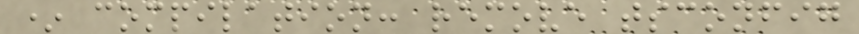* compilation: remove tsconfig
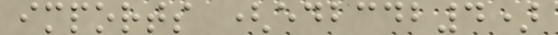imports (edbcdb4)
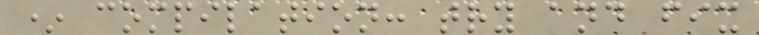* compilation: try and fix
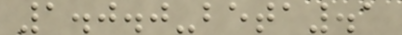1.0.0-beta.1
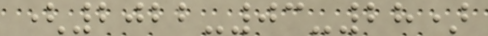(2022-03-28)
